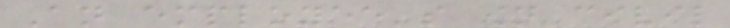An employee's own civil
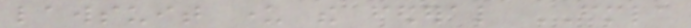lawsuit under the federal FMLA
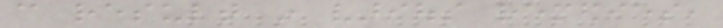can result in various remedies,
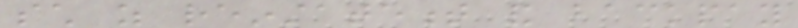such as reinstatement and backpay
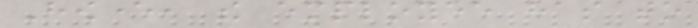However, the employee has to
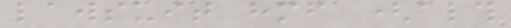lawsuit himself (although
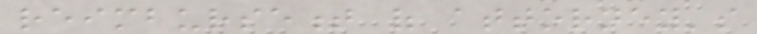reimbursement of attorney's
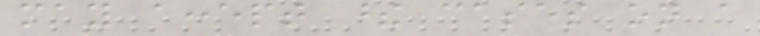may accept these cases on a
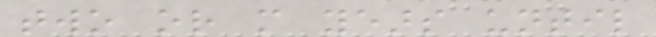two or more years until
